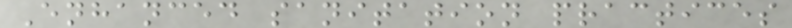Enhanced sanitation practices
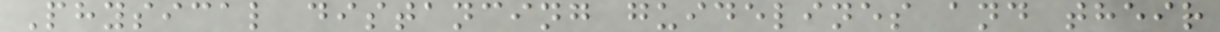Physical distancing guidelines and their
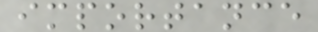importance
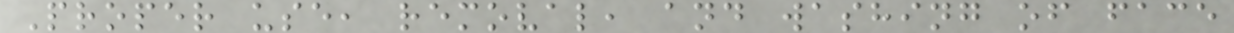Proper use, removal, and washing of face
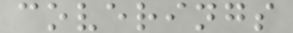coverings
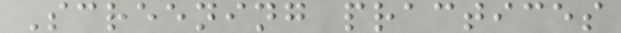Screening practices
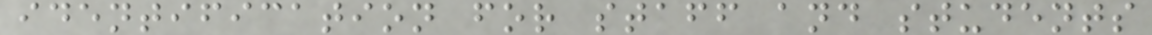identification for staff and students
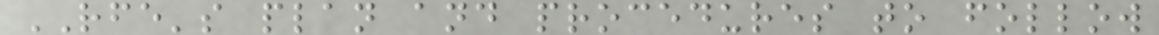RFE's plan and procedures to follow
